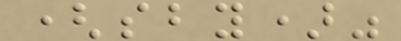(sby)"
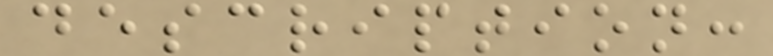description:
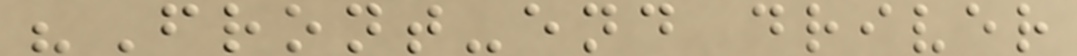"Front-end driver
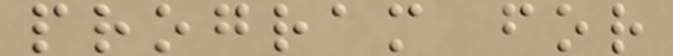program for
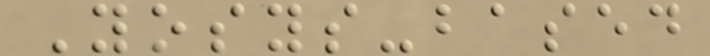Yosys-based
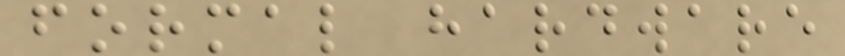formal hardware
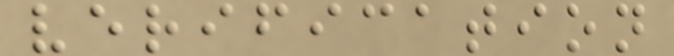verification
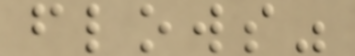flows"
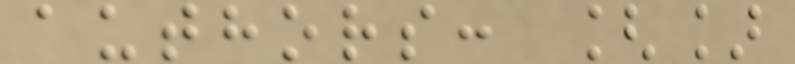authors: []
